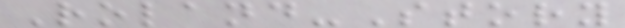Roland-Story
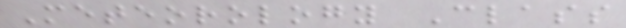Meteorology Class
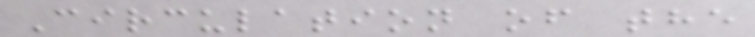Circulation of the
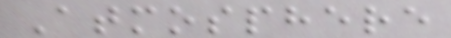Atmosphere
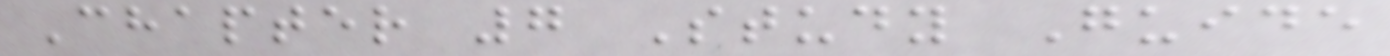Chapter 7 Study Guide
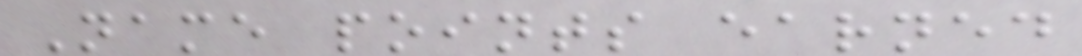Name points earned
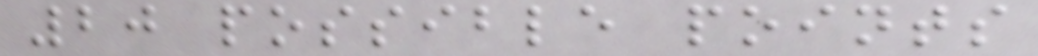20 possible points
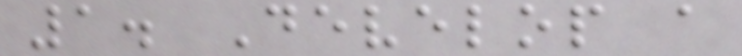1. Develop a
